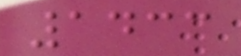1433
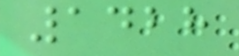1428
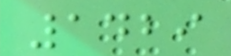1429
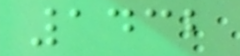1432
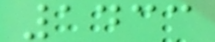1433
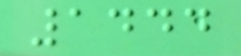1444
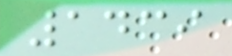1439
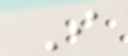I
